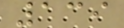139
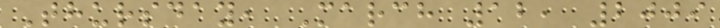Thursday, March 12, 2009
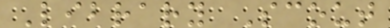Library Scout
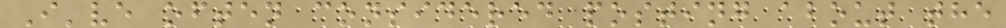I've often considered posting about the
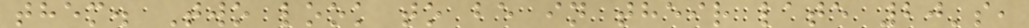them. Two look to be in their late 20's,
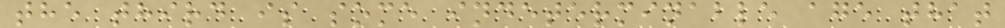the third is some indeterminable age that
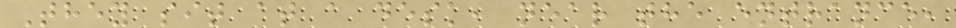They sit at a desk, near the entrance,
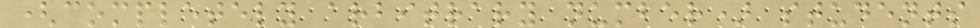(completely arbitrary number) students
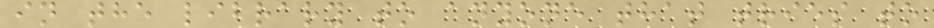in the library to anyone that tries to
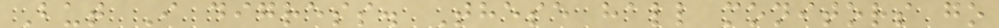But I digress. These hall monitors go
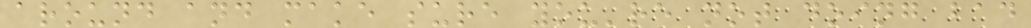around and make sure you're not doing bad
